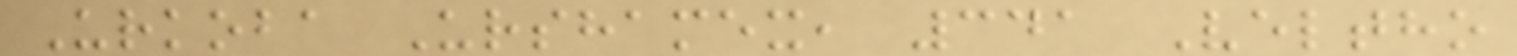Urkoba Urshamex, 341 Veltho
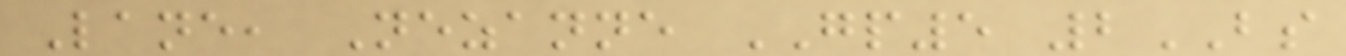Lane, Nezanne GP5 2BS
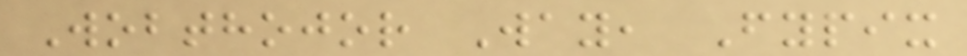Wobthojor Way, Fypix
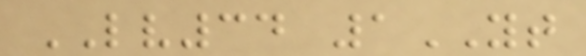LV34 1YT
